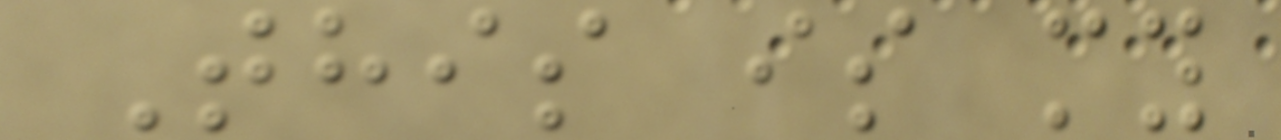This is my
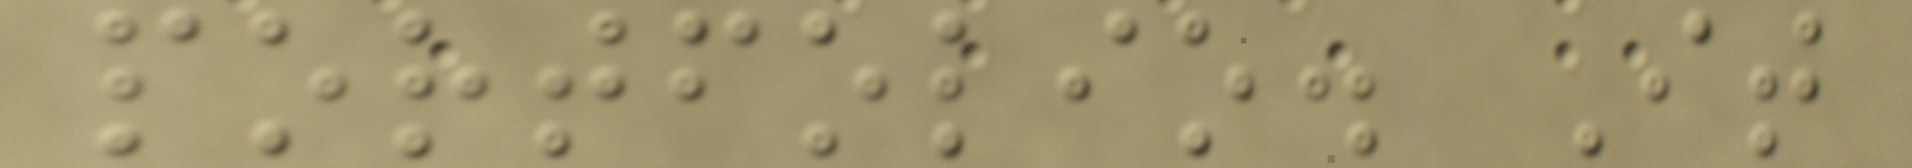portfolio. It
